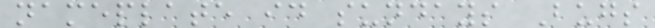nameplate id sundays Bugs
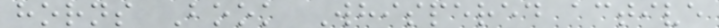horns Book Whispered active
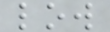low
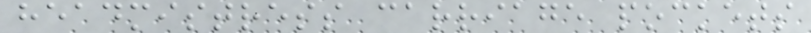headmistress carriage pockets
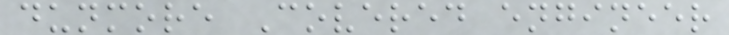dunmore Covered engineer
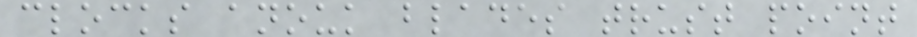clocks anouk blades trust point
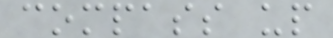compass up
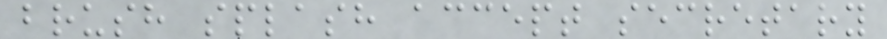brush splash accept secretary
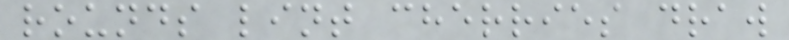rounds lint cherries draw
